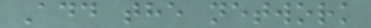Add the network
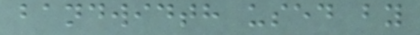bandwidth used by
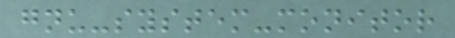gnu-system-monitor
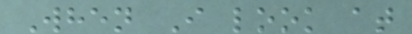When I look at
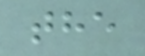the
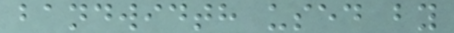bandwidth used by
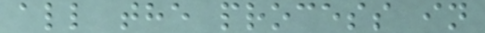all the process in
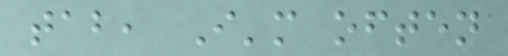tab, I'm often
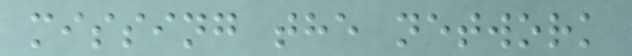missing the network
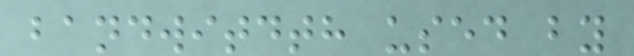bandwitdth used by
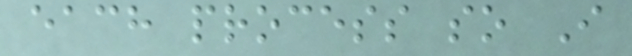each process so I
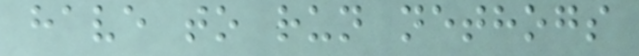have to run nethogs
